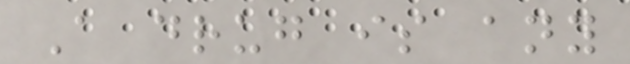A drug is any
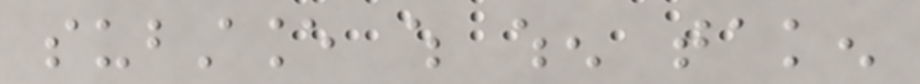substance which when taken
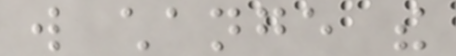will change the
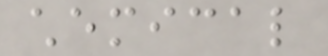chemical
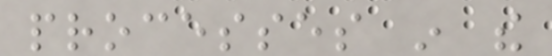processes in the
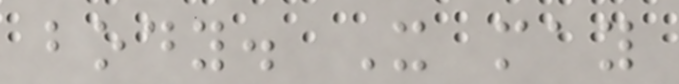body. It may
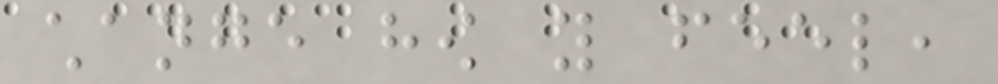change how you feel,
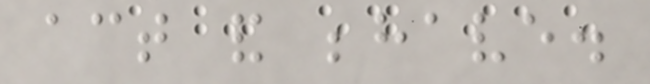act and behave.
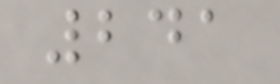241
